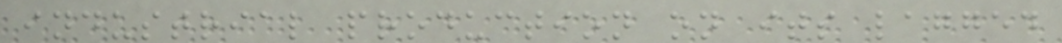industrial production on its lagged
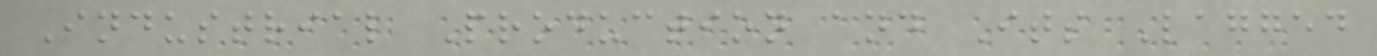Industrial Production and Its Lagged
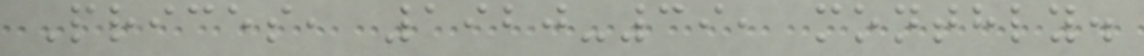Prices, 1920-39, monthly.
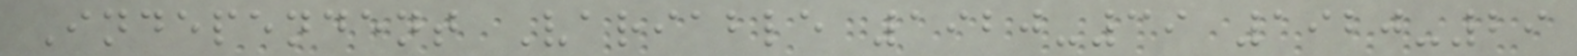Independent Variable 1920-39 1920-29
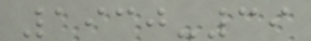1930-39
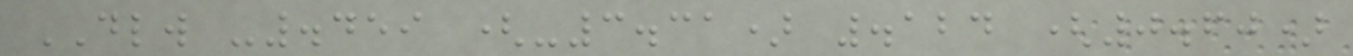DLW -.459 (-3.31) .124 (0.60)
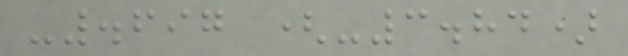-.697 (-3.84)
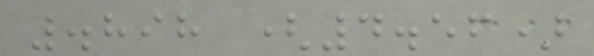.898 (4.56)
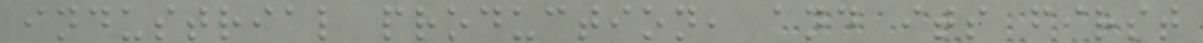industrial production, and its first
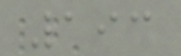193
